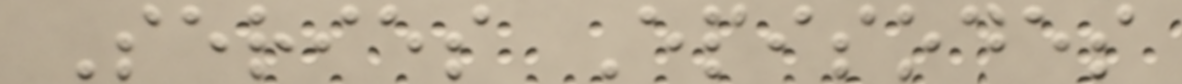Series Episodes
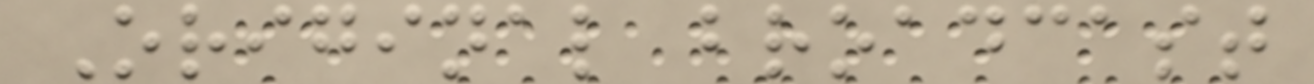Original broadcast
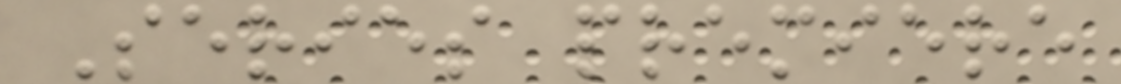Series premiere
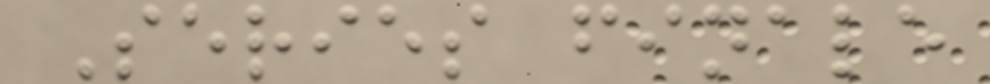Series finale
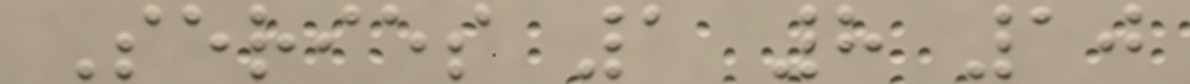Series 1 8 10
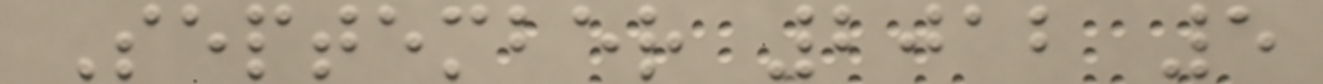September 2012 5
